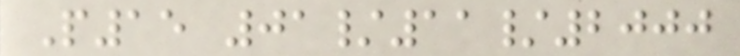P15 01/11/2000
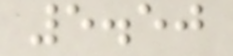5.50
